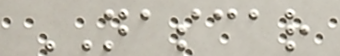NASCAR
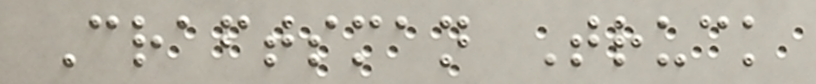Craftsman Truck
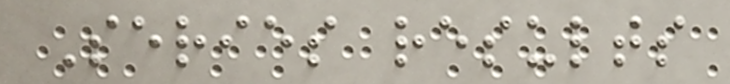Series results
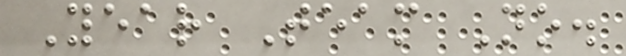Year Team No.
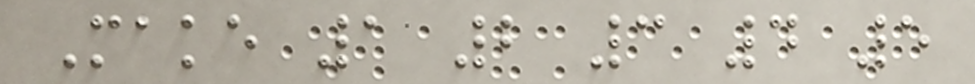Make 1 2 3 4 5
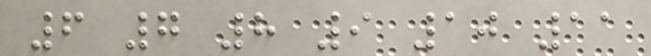6 7 8 9 10 11
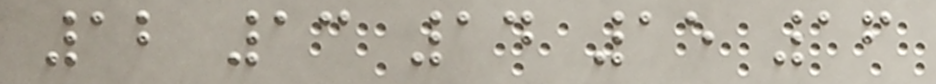12 13 14 15 16
